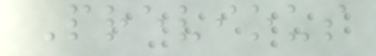Previous
